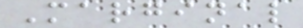Marginal
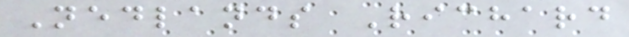Nedlands Richard
